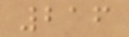216
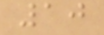10
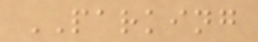PARKING
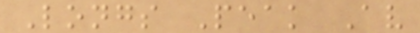Longs Peak Av
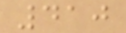410
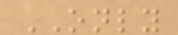ONLY
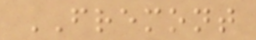FREMONT
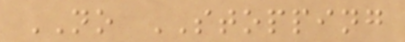NO STOPPING
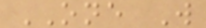ONE W
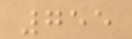755
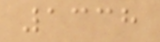1338
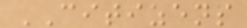CITIZENS
